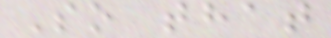So that
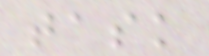task
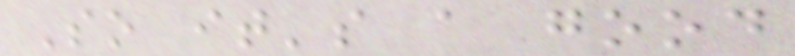So it's a good
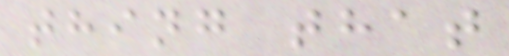thing that
